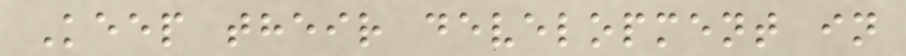Keep their development in
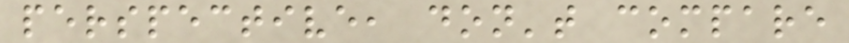perspective, don't compare
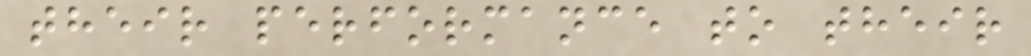their performance to their
